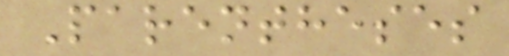Parentheses
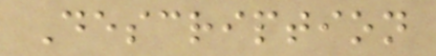Description
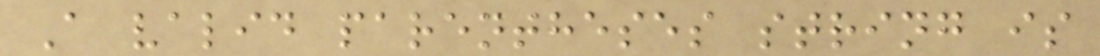A valid parentheses string is
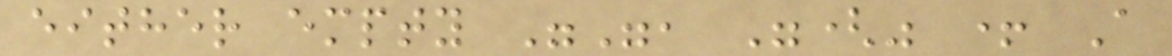either empty "", "(" + A
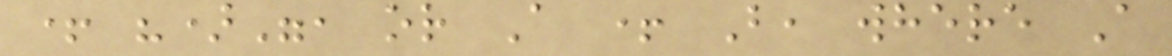+ ")", or A + B, where A
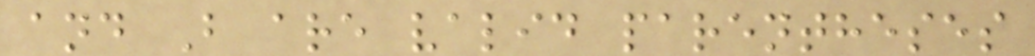and B are valid parentheses
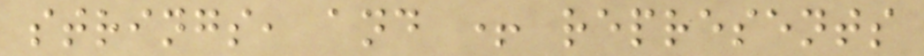strings, and + represents
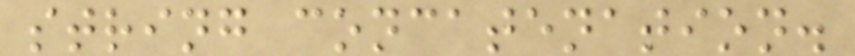string concatenation.
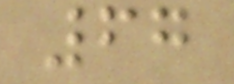67
